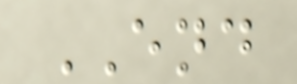END
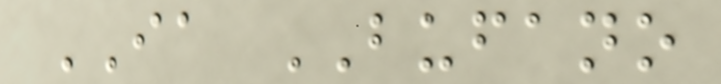IA BUFANO
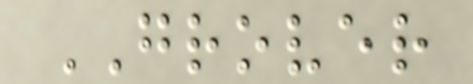GROVER
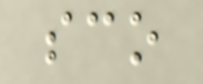sco
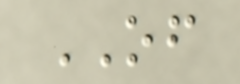OF
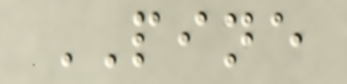PINE
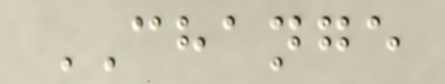CHANGE
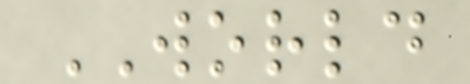WORLD
